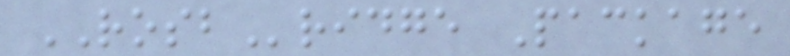ROSBridge Package
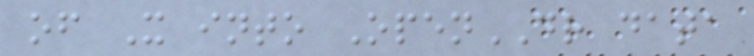of X into OpenDR data
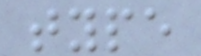type
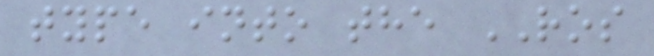type into the ROS
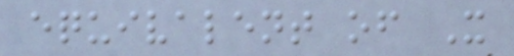equivalent of X
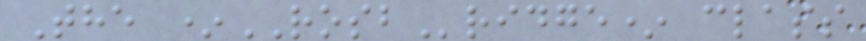The *ROSBridge* class
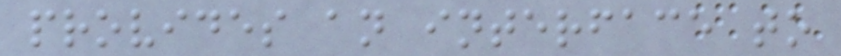provides an interface to
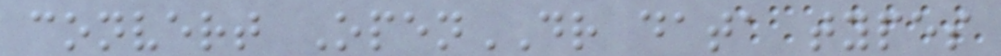convert OpenDR data types
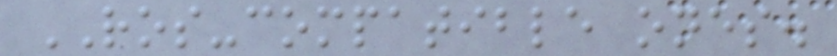ROS-compatible ones.
